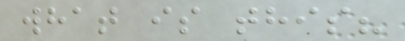what is this?
